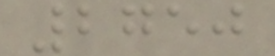2750
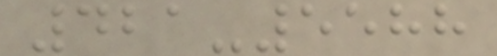421-5588
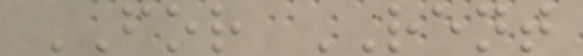FOR RENT
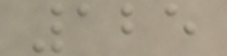125
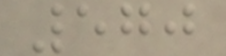570
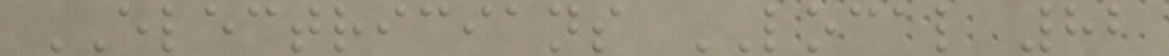ELECTRICIANS LOCAL 82
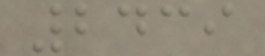2439
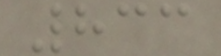833
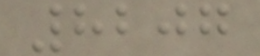8207
